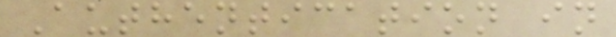Authentication in
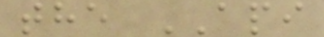the API
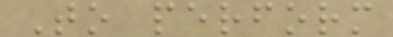To perform
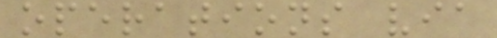operations via
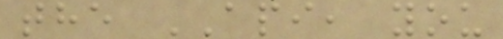the API, you
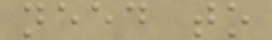need to
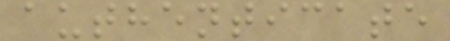authenticate
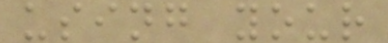using your
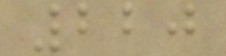220
